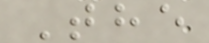The
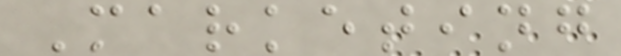Marketing
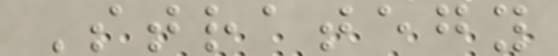Strategy
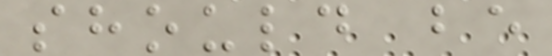should be
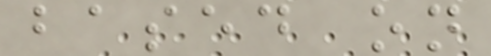based on
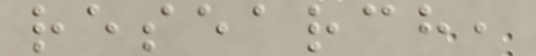research,
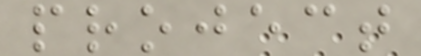project
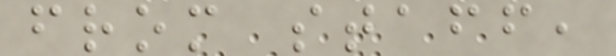from staff,
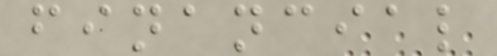financial
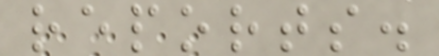reports.
